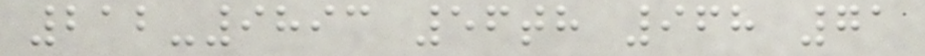212-9893 56th 968 71
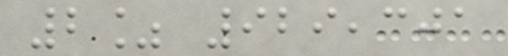2% 929,301
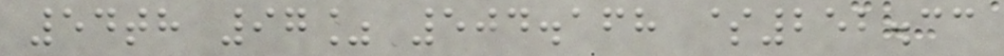54th 97% 504.168 $252.33
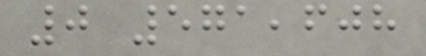0 571,608
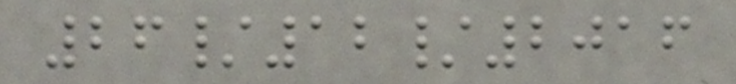26/12/2016
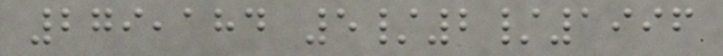279,184 5/2/1996
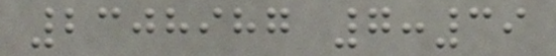2308987 7:39
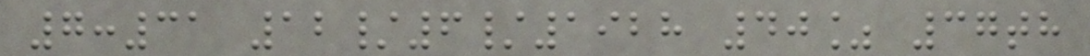7:31 12/6/1928 40% 37th
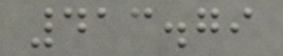413.79
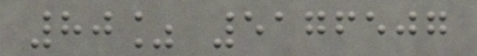80% 5176507
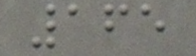165
